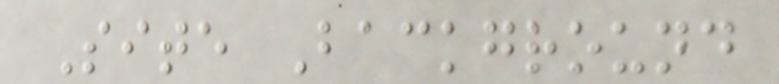Site Background
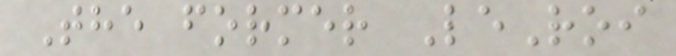The former LeRoi
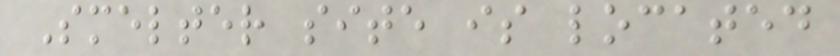Smelter site is located
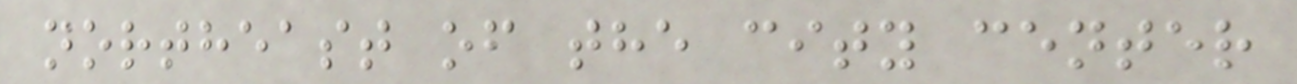northeast of the city center
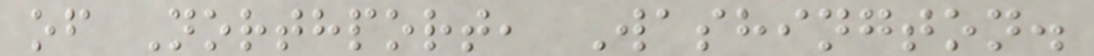of Northport, Washington.
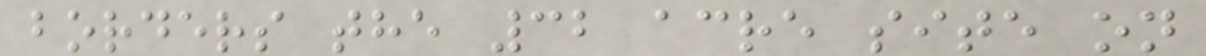borders the 32 acre site on
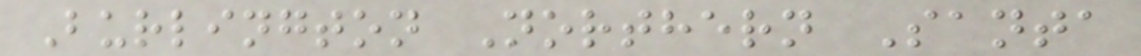Burlington Northern Santa
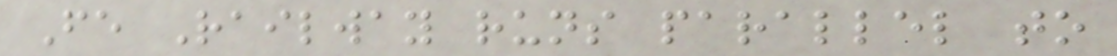Fe Railway runs parallel to
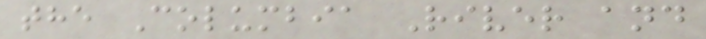the Columbia River and
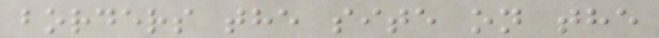borders the site on the
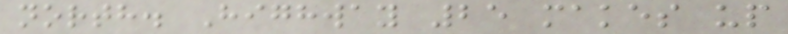north. Highway 25 makes up
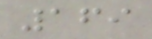169
